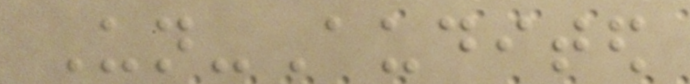Un-Audited
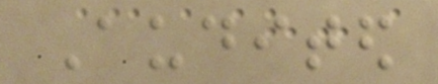Audited
